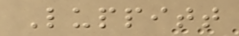Luppitt
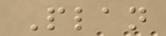Plan
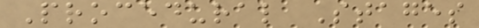Procedural Stages
